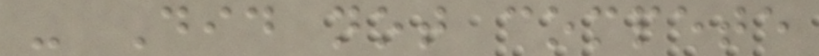- Did not compete
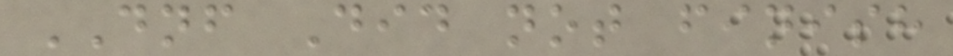DNF Did not finish
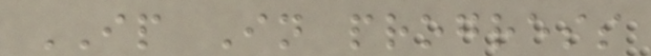IP In progress
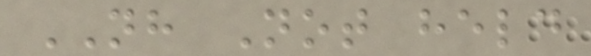NH Not held
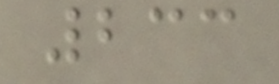233
